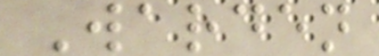Warden
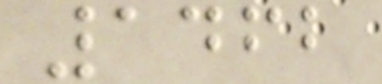1462
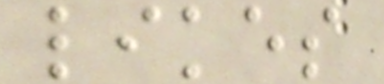likes
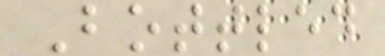Bottled
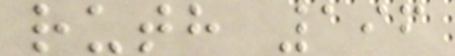ruth 196
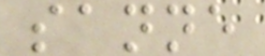sanne
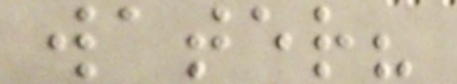water?
